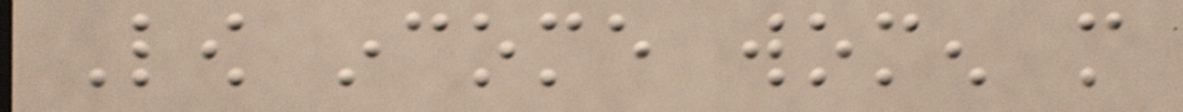Low income women more
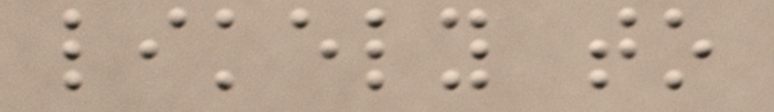likely to
